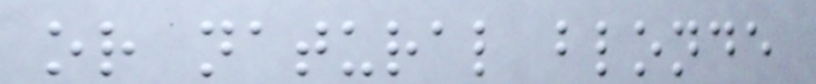or natural blonde
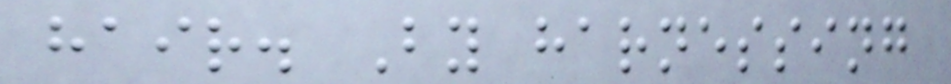hair. By harnessing
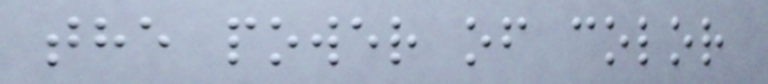the power of color
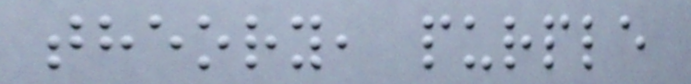theory, purple
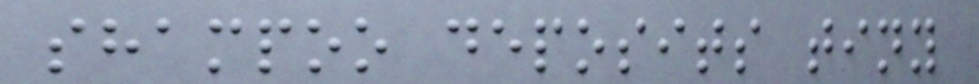shampoo deposits tiny
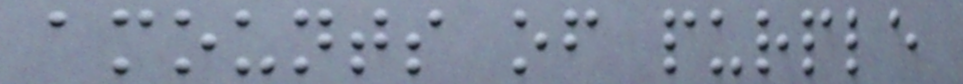amounts of purple
